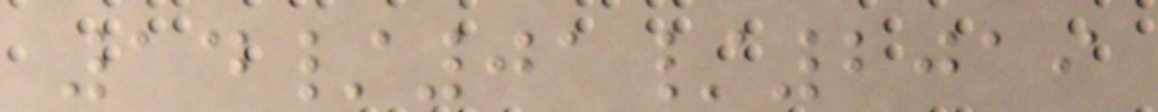14/01/2019
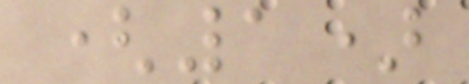(1)
